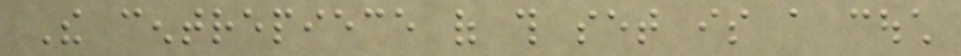The centrepiece of this set is a couch
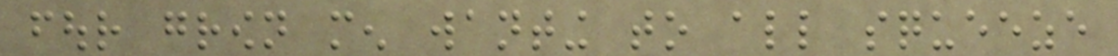four grown men wanting to all squeeze
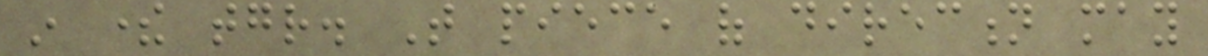in there together. That piece of direction may
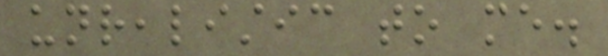unrealistic to me.
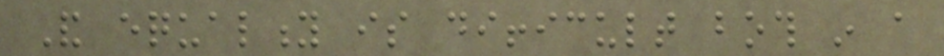And equality is difficult both in a
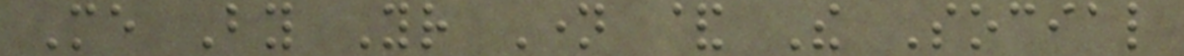Me By Your Name & The Social
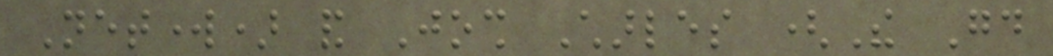Network) and Josh Charles (The Good
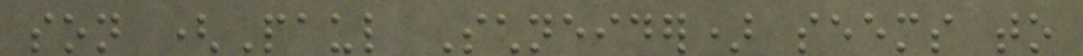son (Paul Schneider) seems to
